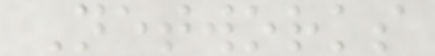Networks
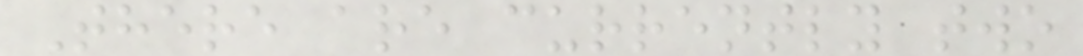There are currently two
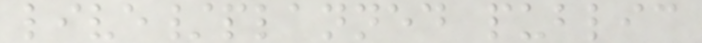live/planned public
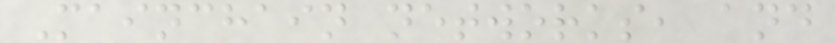Mainchain networks, and
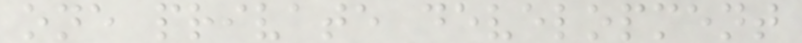one private development
